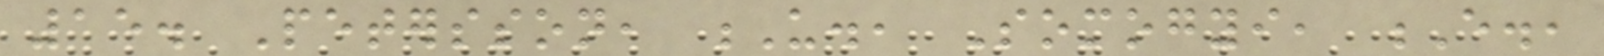15. Petersson, U., Somogyi, E.,
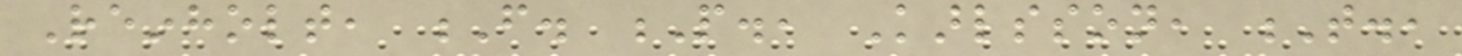Reinholt, F. P., Karlsson, T.,
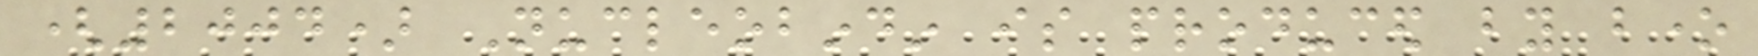(2004) Nucleobindin is produced by bone
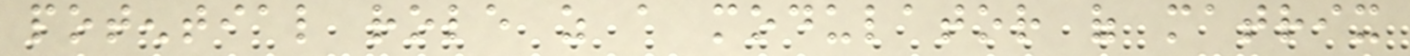potential role as a modulator of matrix
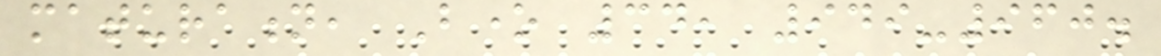maturation, Bone 34, 949-960.
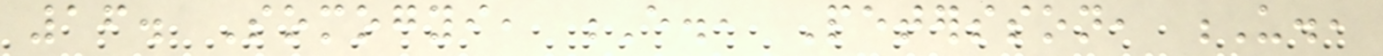16. Somogyi, E., Petersson, U.,
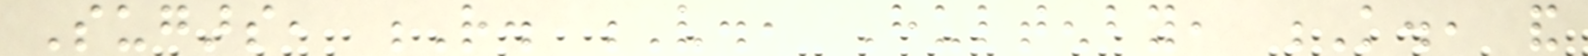Sugars, R. V., Hultenby, K., and
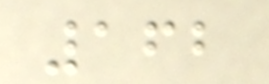162
